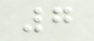7
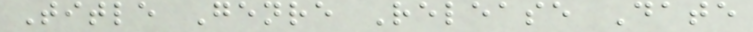Title Genre Release Date
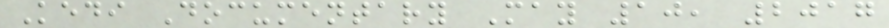Kedi Documentary May 10, 2017
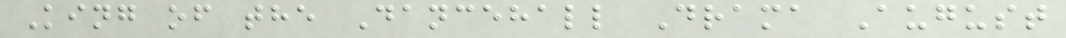King of the Dancehall Drama August
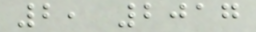2, 2017
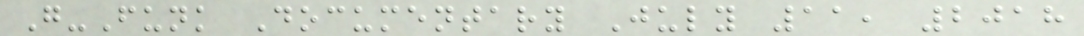G-Funk Documentary July 11, 2018
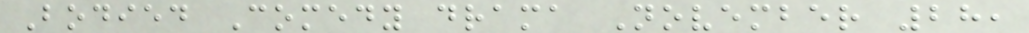Bodied Comedy drama November 28,
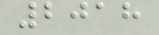2018
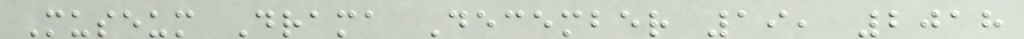Museum Drama December 19, 2018
